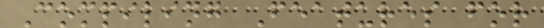Compiling Features for
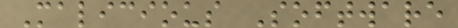Malicious Software
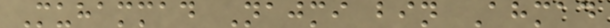Muhammad Najmi bin Ahmad
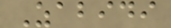Zabidi
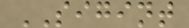SIGINT
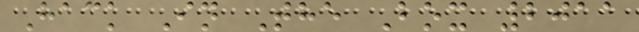Hack In The Box 2011
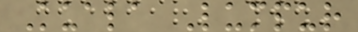Kuala Lumpur
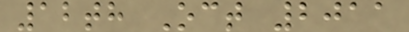12th Oct 2011
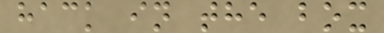hack in the box
